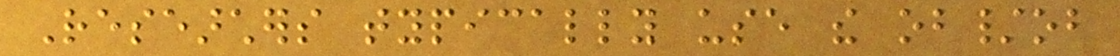Researchers typically use the ob/ob
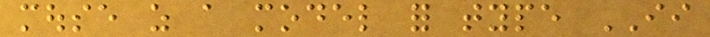mouse as a model for type II
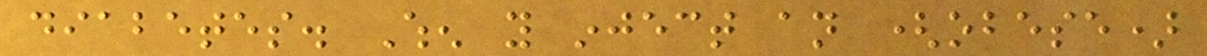diabetes. When you inject an (obese)
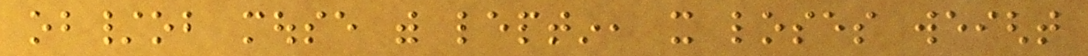ob/ob mouse with leptin, it loses weight
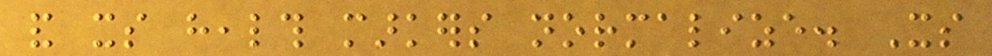and its health markers normalize. Its
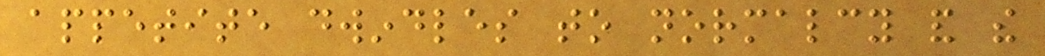appetite dwindles to normalcy and the
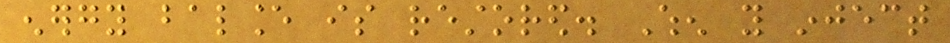energy balance is restored. When you inject
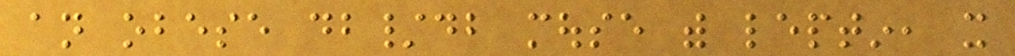an obese db/db mouse with leptin, it
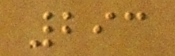293
